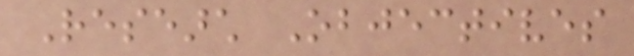Research Objectives
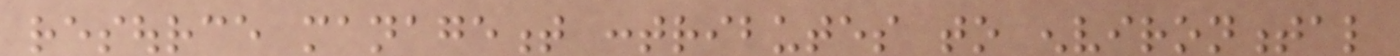resource management contributes to environmental
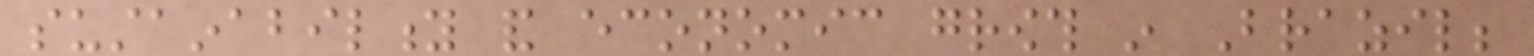sustainability and economic growth in Brazil;
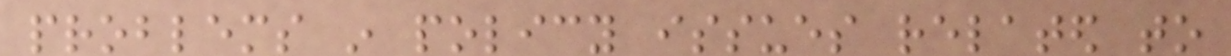problems in policy issues related to
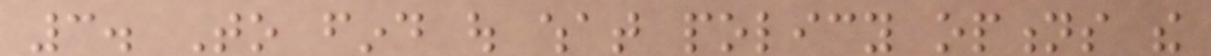3. To find out what policy options the
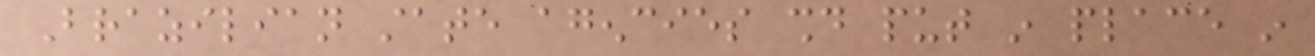Brazilian state agencies should put in place in
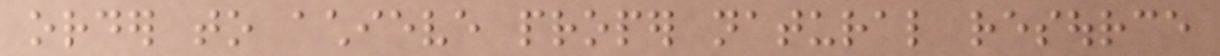order to achieve proper natural resource
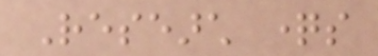Research questions
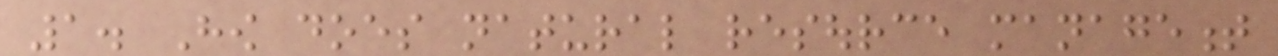1. How does natural resource management
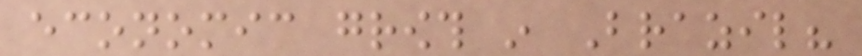economic growth in Brazil?
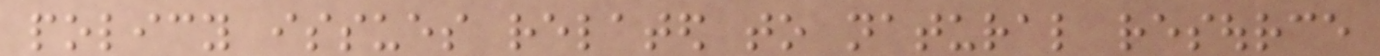policy issues related to natural resource
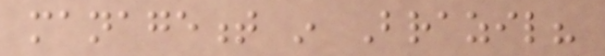management in Brazil?
